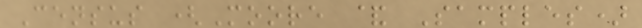Census (Moore & Samples)
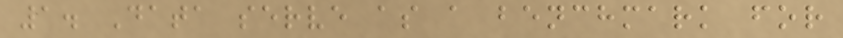1. Data serve as a benchmark for
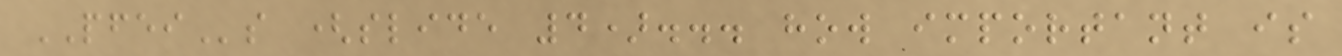PFEIs (slide 4)... how important is
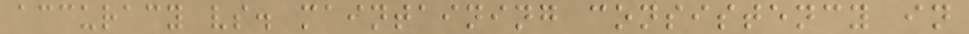accuracy vs. maintaining consistency in
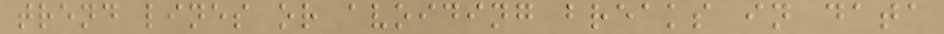trend lines or avoiding breaks in data
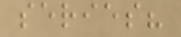series?
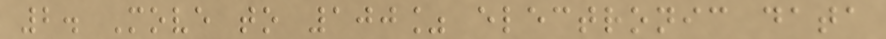2. Move to 100% electronic data
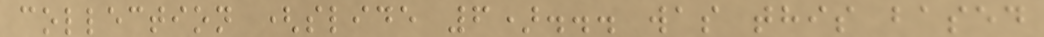collection (slide 6)... was this based
